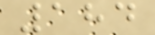184
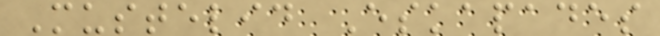Mustelid Eskapades
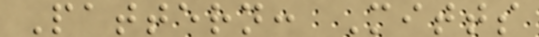Pattern: Mitts
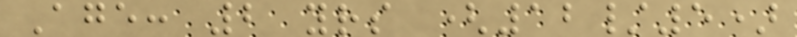Age: 2 yrs (12/5)
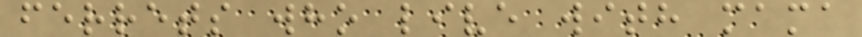ferrets who live with mama
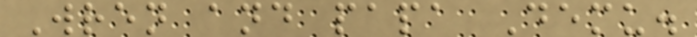Wren and papa Demu.
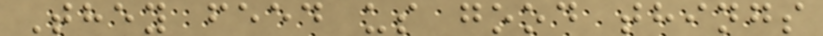They feed us good things
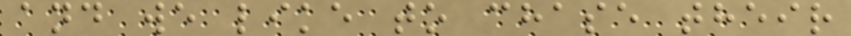and we like to chase their
